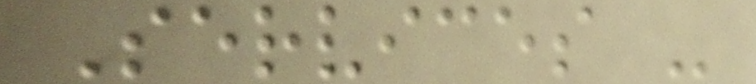Services -
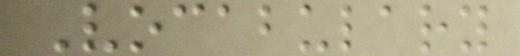Vocabulary
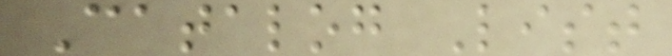Catalog List
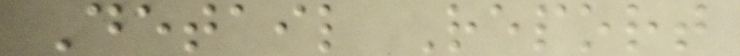Detail Report
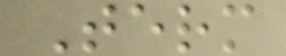Term
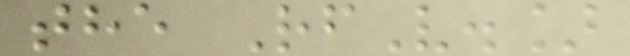the RfV.]
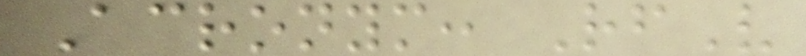Acronym: RfV
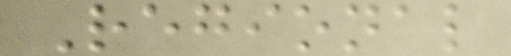Regional
